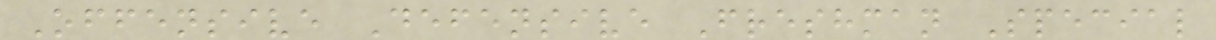Offensive Defensive Freshman Special
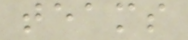teams
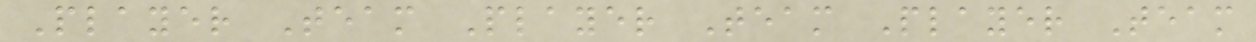Player Team Player Team Player Team
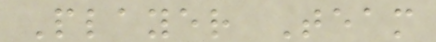Player Team
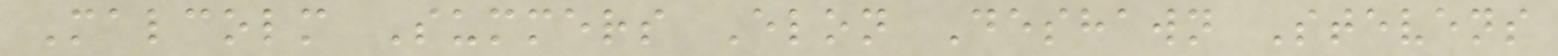Malcolm Summers Elon Deshawn Stevens
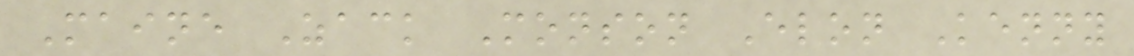Maine Zack Monson Elon Kenny
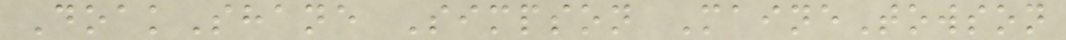DoakShane Simpson MaineTowson
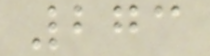273
